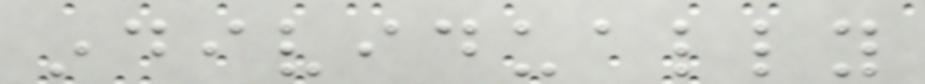individually
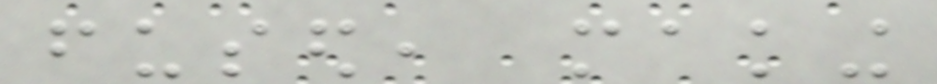fused, making
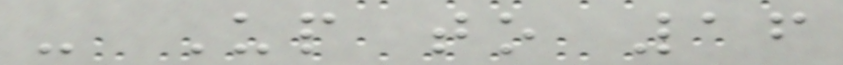- Up to 16
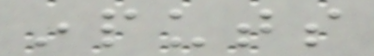inputs
